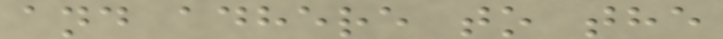and adhere to the
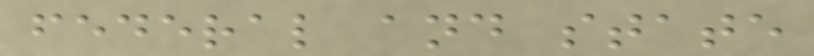federal and state
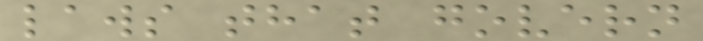laws that govern
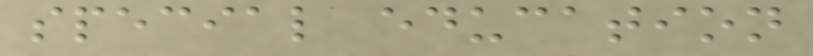special education
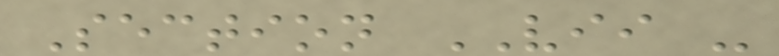Section VII -
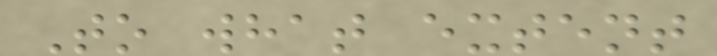To what extent
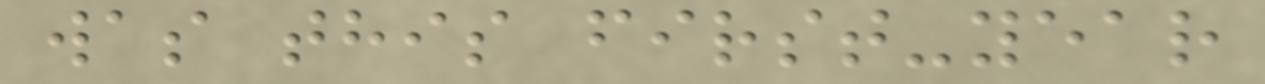was this first-year
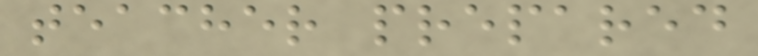teacher prepared
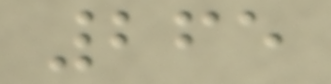265
